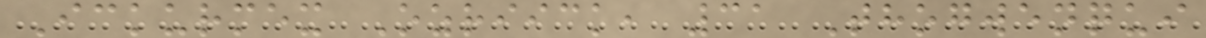Ickurmex Ozriick, 31 Thogwenqui
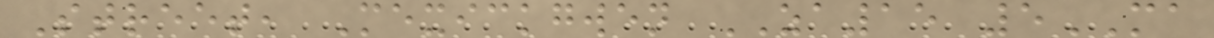Street, Mexickgwen ZA15 5MA
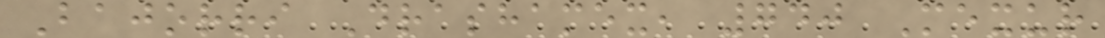Bajorri Drashamex, 740 Mexur
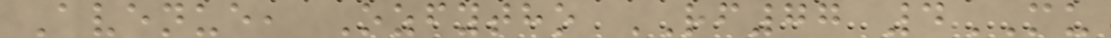Avenue, Ozfytho RF77 4MU
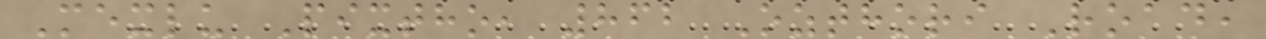Mexlu Pixtho, 862 Ozthori Road,
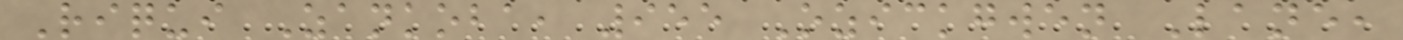Riqui Zankoba, 955 Ozickgwen Lane,
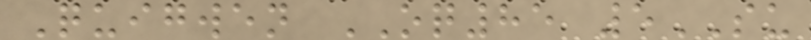Quigwen OQ85 5SU
